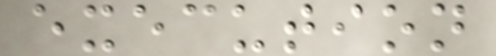execution
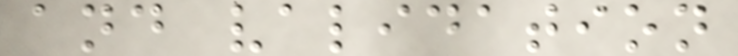and validation
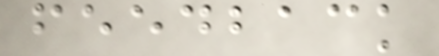feedback
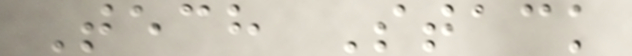Tech Stack
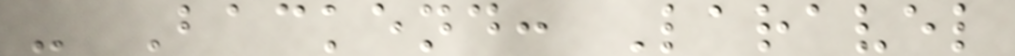- Backend: Laravel
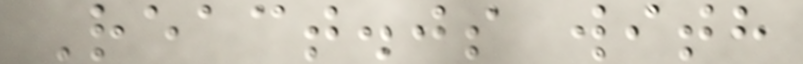React.js with
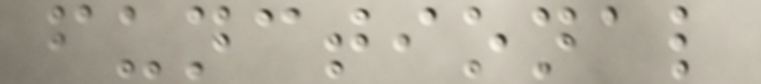functional
